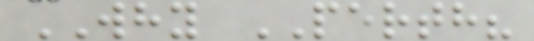WHY PERTH?
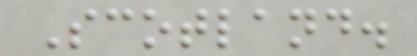Scotland.
